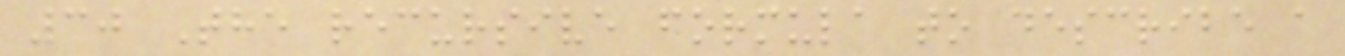30 The recursive formula to describe a
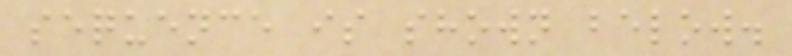sequence is shown below.
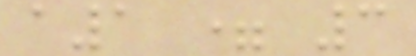a1 = 3
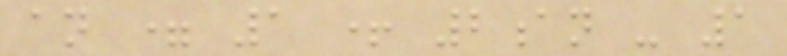an = 1 + 2an - 1
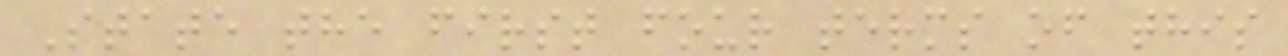State the first four terms of this
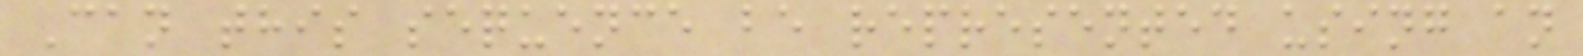Can this sequence be represented using an
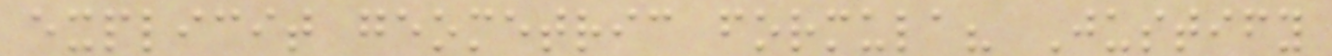explicit geometric formula? Justify
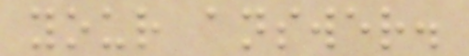your answer.
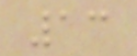13
